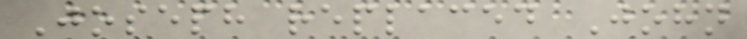Joseph replaced John
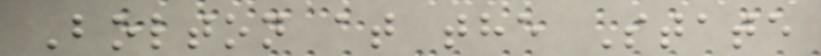Bolton at the State
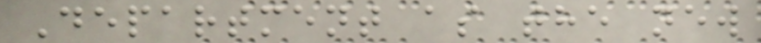Department as the new
